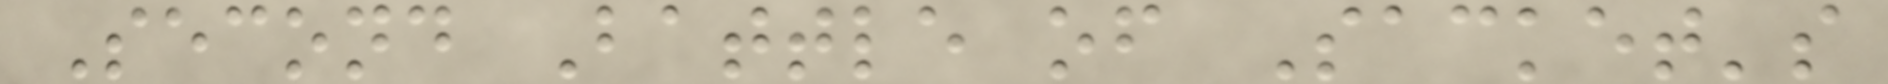Second Battle of Sacket's
